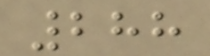288
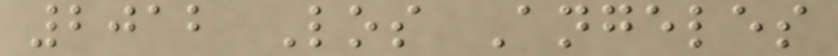2012 Los Angeles
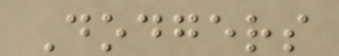Dodgers
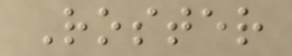Roster
